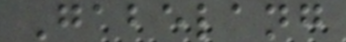Gabelang
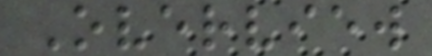Overview
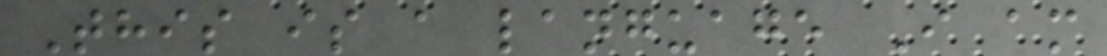This is a language I am
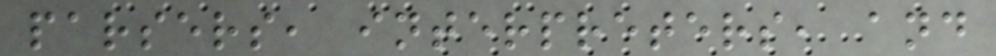parsers, interpreters, and
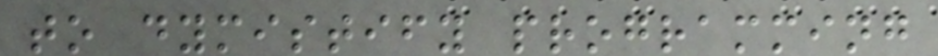to dymistify programming
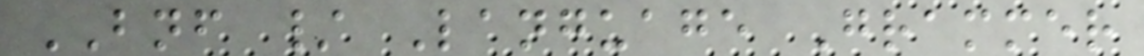BNF / Language Grammer
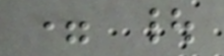= |
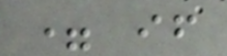= if
